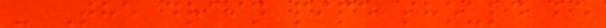- The drain pipe should be
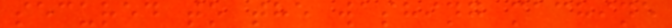secured to the washing machine
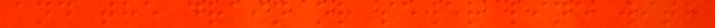and the drain or sewer line with
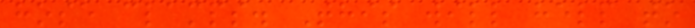hose clamps. This will help to
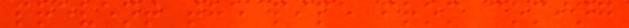prevent the pipe from coming
